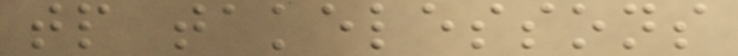tp takelessons
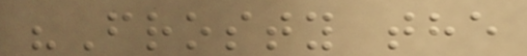"Frosty the
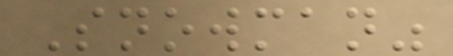Snowman"
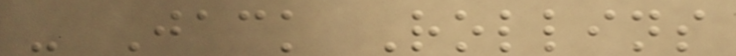- Jack Rollins
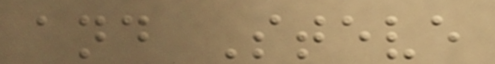and Steve
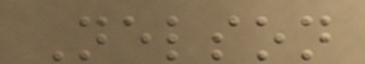Nelson
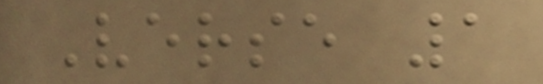Verse 1
